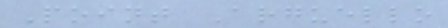Point Arguello
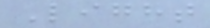Light
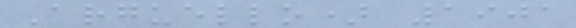Arguello) 1901
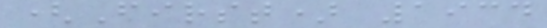(First) 1934
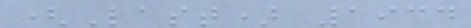(Last) 1934
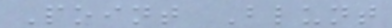Point Blunt
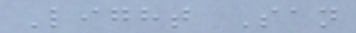Light San
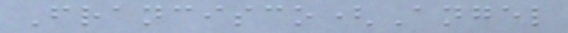Francisco(Angel
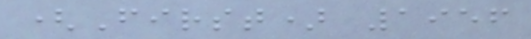(First) 1956
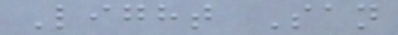Light San
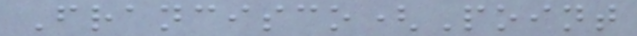Francisco(Point
